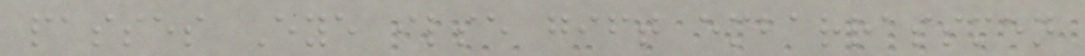passes Eye ilse gift embarrassmen
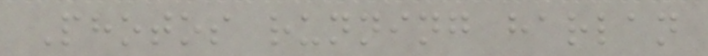Photos running harlan
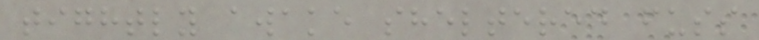tightly awake sheltered fuss
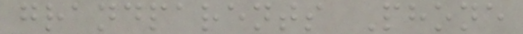grandparents Phone
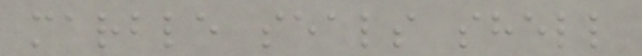marble seals shell
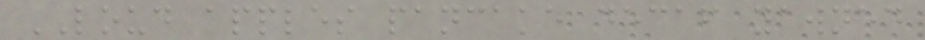LOUD apples pancake decaf yawned
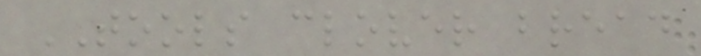TOOLS clover bread
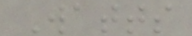Watts
